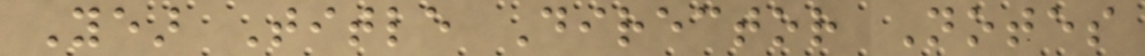Year Title Director Notes
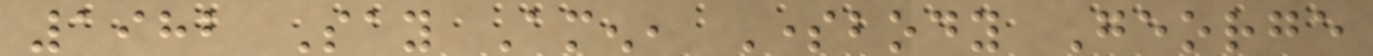1982 Say Amen, Somebody George
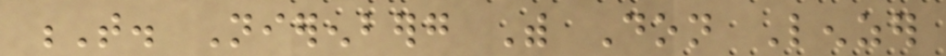T. Nierenberg With Don Lenzer
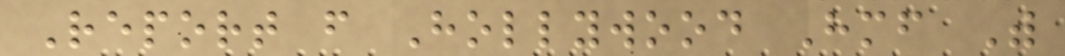Report from Hollywood Himself With
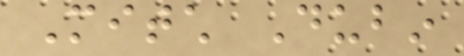Mitch Dubin
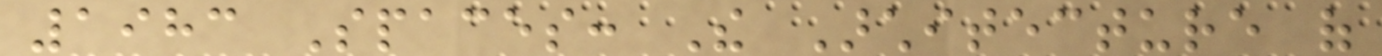1983 Spaces: The Architecture of
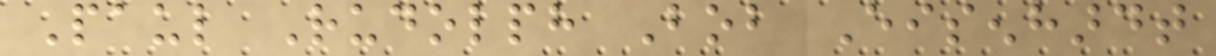Paul Rudolph Bob Eisenhardt
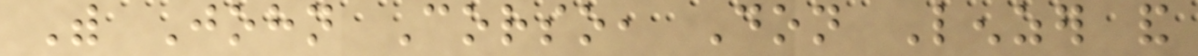With John Corso, Don Lenzer and
